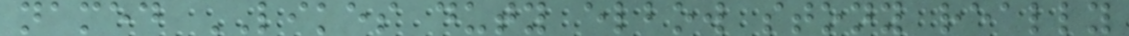named LIKES duty elbow stony really
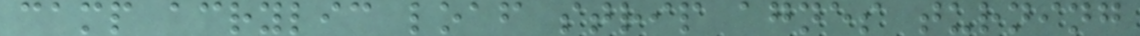camp acrylic loaf strip agnes turning
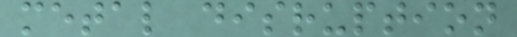metal disruption
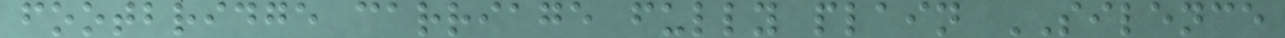footbridge carriage fully plain SILENCE
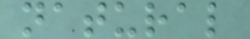natural
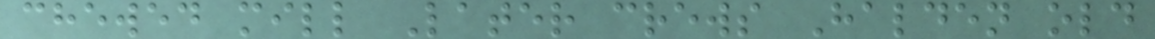chewed mill Later crews Halden old
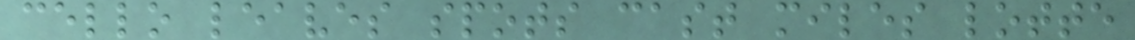cello leaves spots cast miles lotte
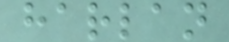harlan
